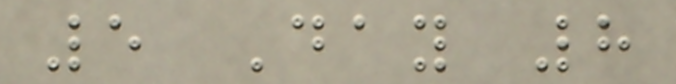5 Day 8
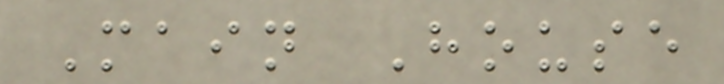Main House
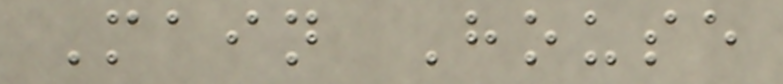Main House
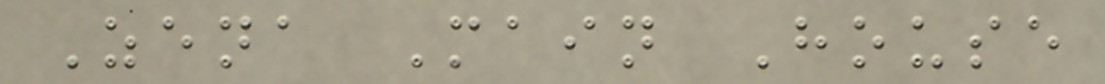Zena Main House
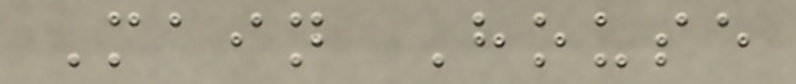Main House
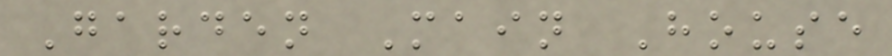Garden Main House
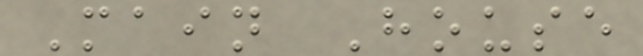Main House
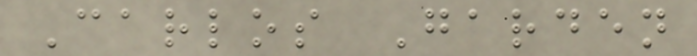Carlos Garden
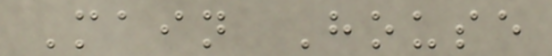Main House
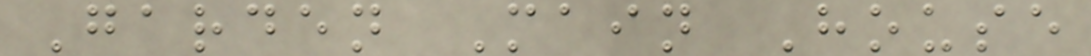Garden Main House
